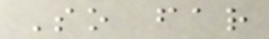So far
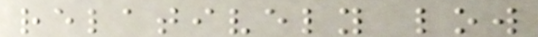relatively low
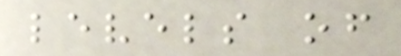levels of
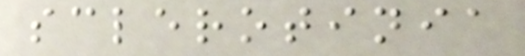sclerotinia
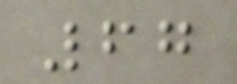67
